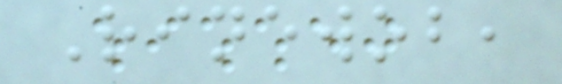Rinewob,
